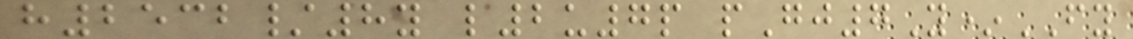h2532/8y l2u7p pGj7Y*FY
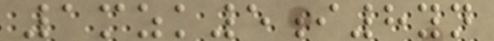1mzk5i8yn
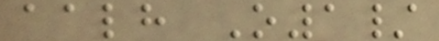aalh O1/
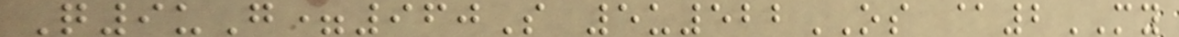Q9uG=960S 5u522OS @2MY
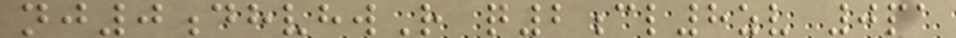nj0dhvhwR q2cl8zv 0pa
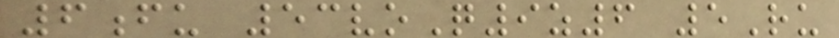6fu 53voQ9z6 5Ru
